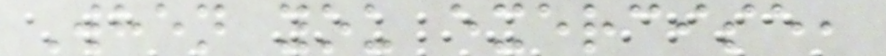When you exercise,
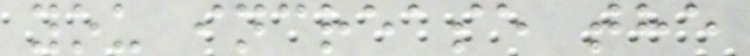you increase the
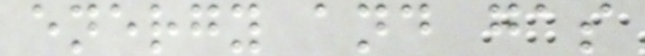energy and gas
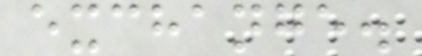exchange.
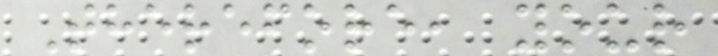Therefore, your
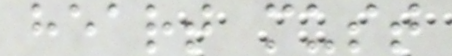heart must
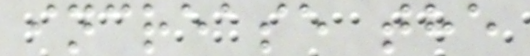increase the
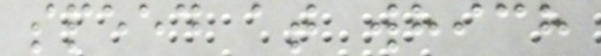speed at which
